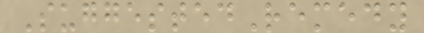SuggestedRemedy
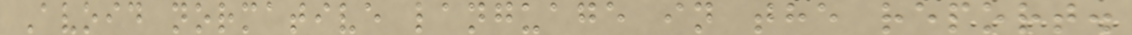Avoid normative language in the report.
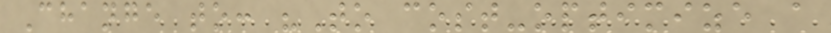Change to: "To cost-optimize a
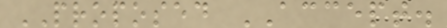PROPOSED ACCEPT.
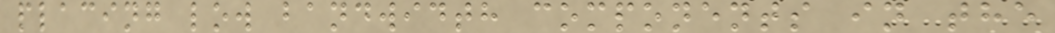placing low bandwidth components in the
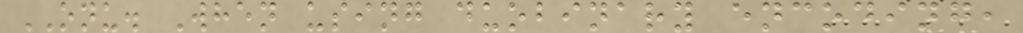ONU. When using duobinary encoding,
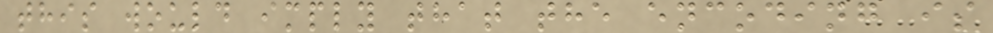this would imply that the encoding is
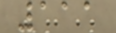111
